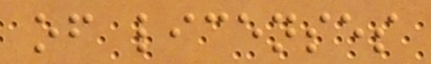of licenses
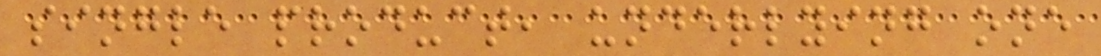single product, underlying one
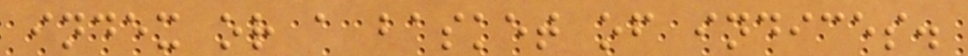index or a basket of indices.
